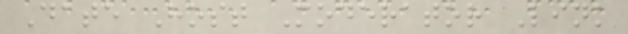Date Host Moderator Link
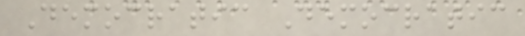Democratic Democratic
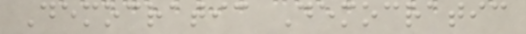Democratic Democratic
